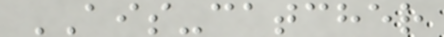AIS-catcher
